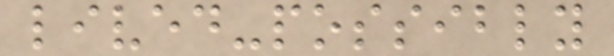lived-possibly
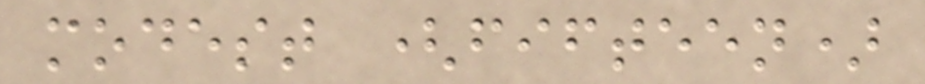modest (fifteen)
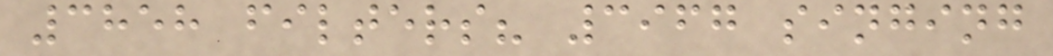3858 filters? 3967 singing
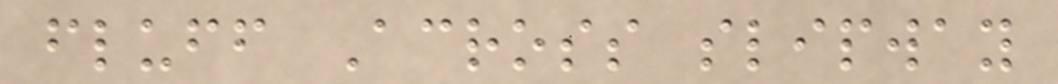fluff Across slipway
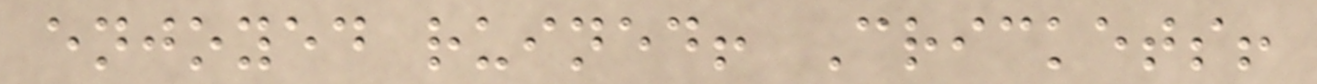enjoyed ruined! Crickets!
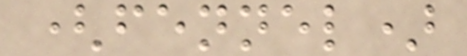(fennel)
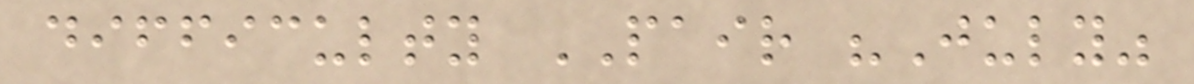difficulty PAIR "July"
